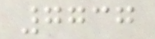7737
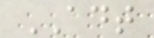ADT
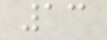13
